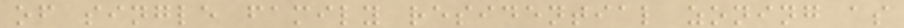of single family residential zoning as
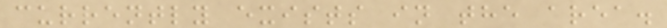currently exists in the area.
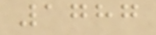1787
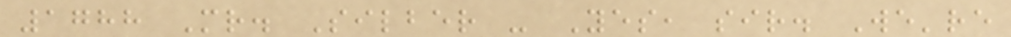1788 Mr. Silber - Yes, sir. We're
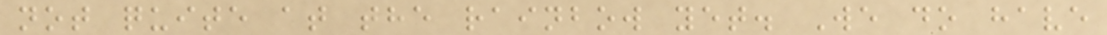not quite at the rainbow yet. We do have
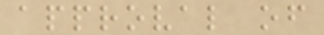approval of
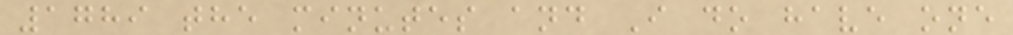1789 the minutes and I do have one
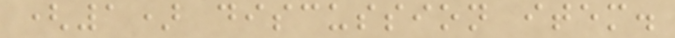(1) discussion item.
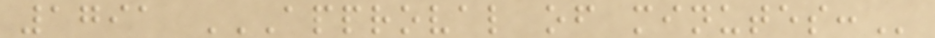1791 APPROVAL OF MINUTES:
